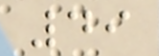49
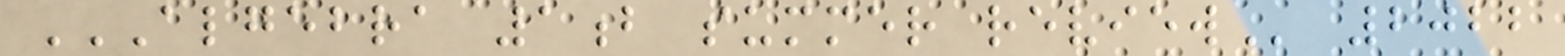ALGEBRA 1B SUMMER REVIEW 2022
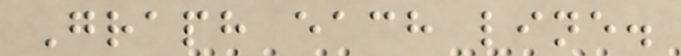Graph each line.
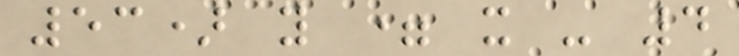53) y = x - 4
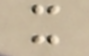x
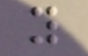y
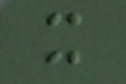x
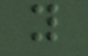y
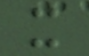x
